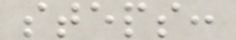steps:
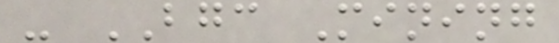- BGC Mining
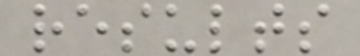results
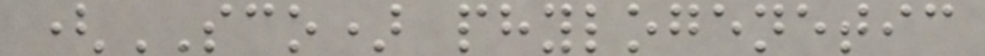(SCO) phylogenetic
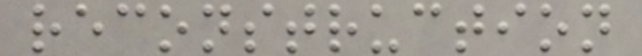reconstruction
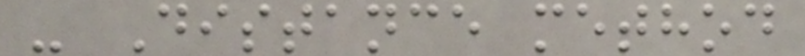- Distance method
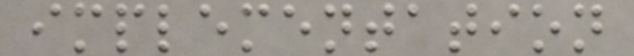implementation
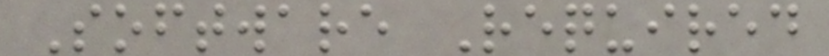Software Required
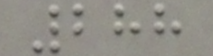288
